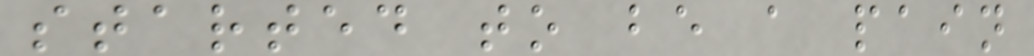started to be a pain
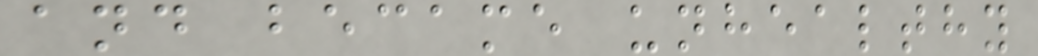and became unhealthy
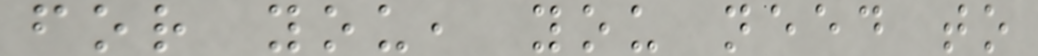for you, you need to
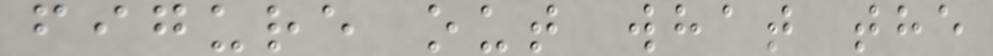figure out what the
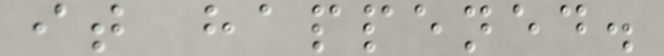it happened.
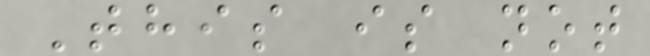This is not
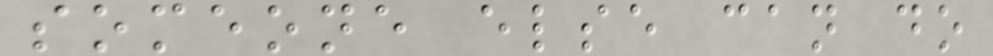someone else can do
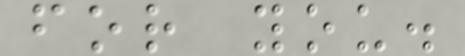for you.
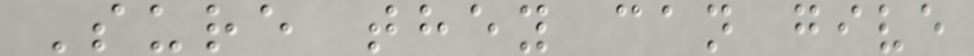Sure they can give
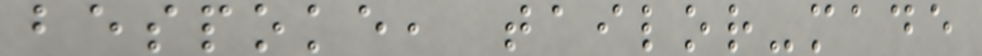bespoke, tailor-made
